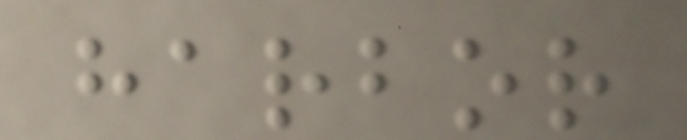harbor
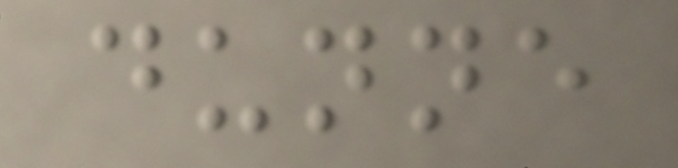dunne
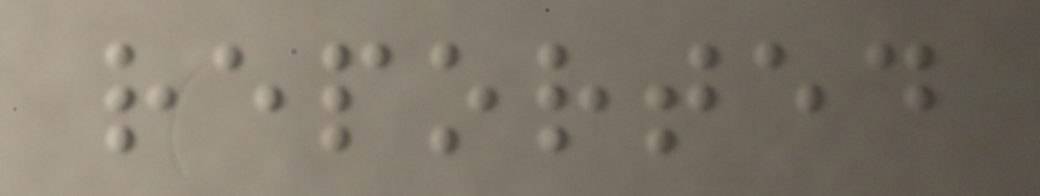reported
